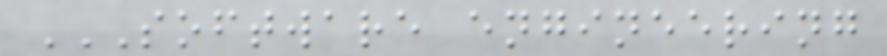SOFTWARE ENGINEERING
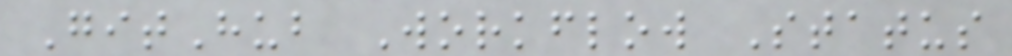GitHub Workflow Status
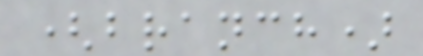(branch)
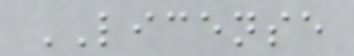LICENSE
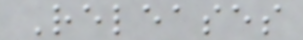Releases
